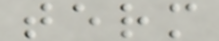term
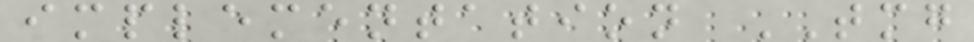implementation TMG
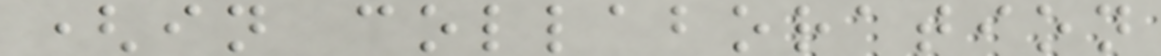(in collaboration
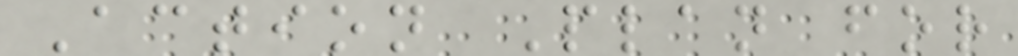Action Plan for
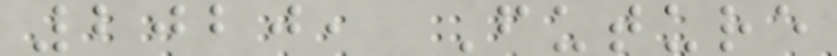2020, Future
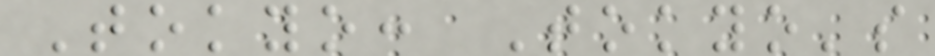Tokyo: Tokyo's
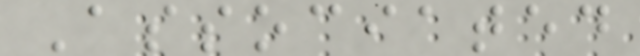Associated
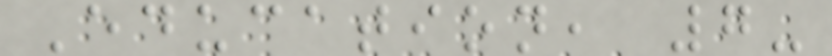Education, 7-
